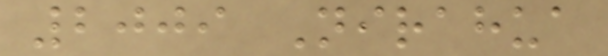2009 Nirahua
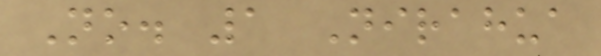No. 1 Nirahua
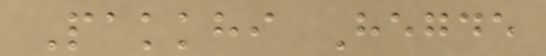Pakkhi Hegde
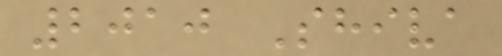2010 Shiva
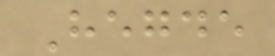Hegde
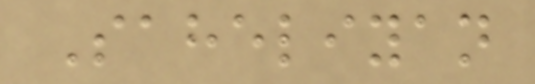Saheliyan
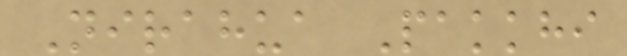Nirahua Pakkhi
